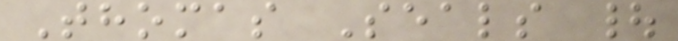Thomas Seals |
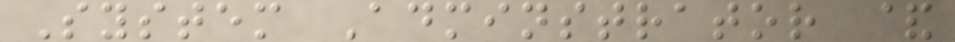System Adminstrator &
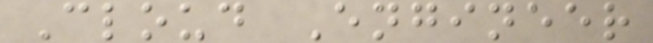Cloud Engineer
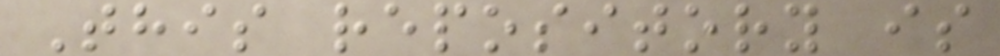This repository is
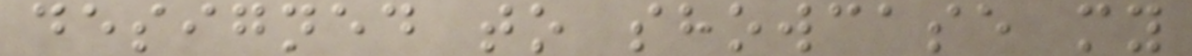designed to showcase my
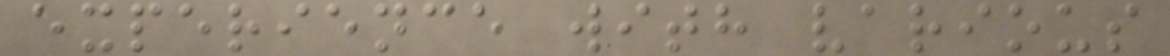experience with various
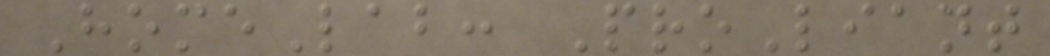HomeLab: ProLiant
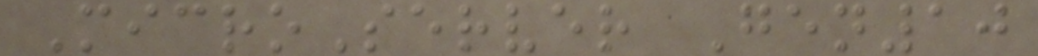MicroServer Gen10
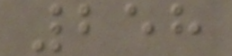258
